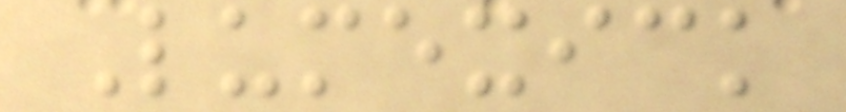Lumexick
